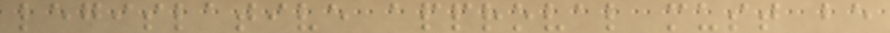legislative approval must be
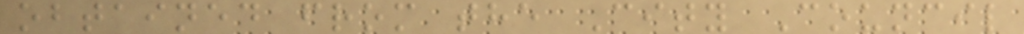obtained from the City Council
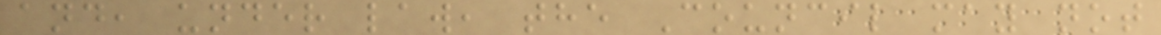and, under law, the Council may not
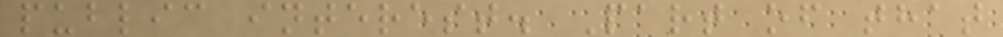public interest. Part of that
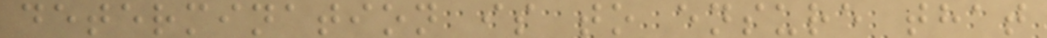determination is to ensure that
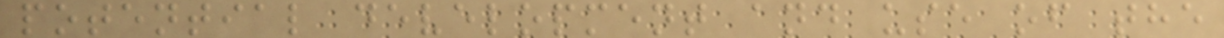potential development and use of the
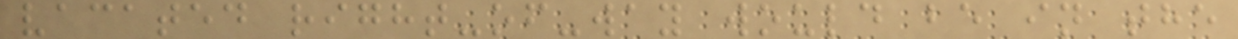vacated right-of-way would be in the
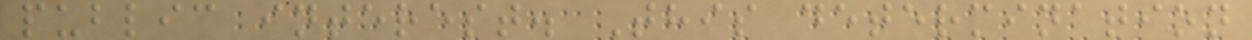public interest. This determination
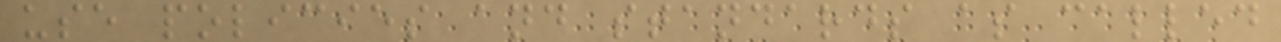use policies and standards as called
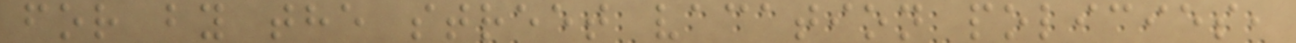for by the street vacation policies,
